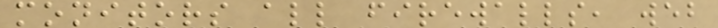monitors all firewalls, web
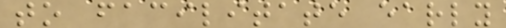to facilitate early
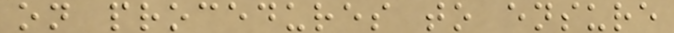on procedures to ensure
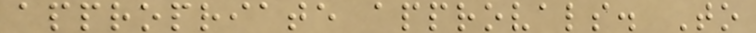appropriate approvals. To
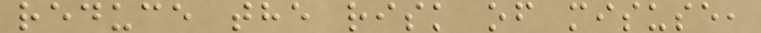reduce the risk of misuse,
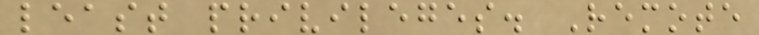least privileges. Remote
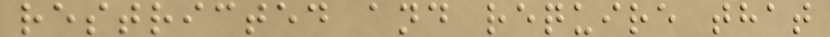restricted and require that
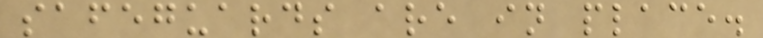safeguards are in place.
